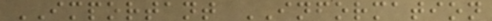IMPORTANT INFORMATION
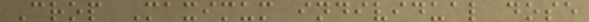Crop Maximum individual dose
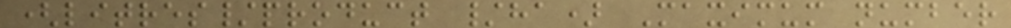(litres/product /ha) Maximum number
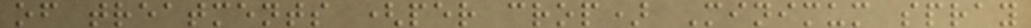of treatments (per crop) Minimum spray
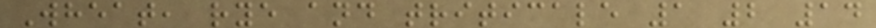Wheat, rye and triticale 1 2 14
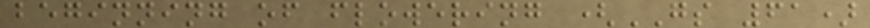beginning of flowering (GS 61)
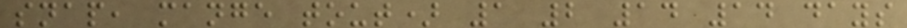snap, mange tout) 1 2 14 14 days
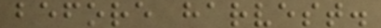before harvest.
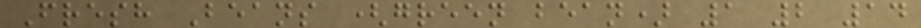Fresh Beans (green bean) 1 2 14
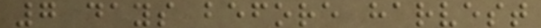7 days before harvest
